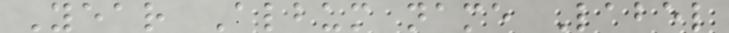Year Album name Label
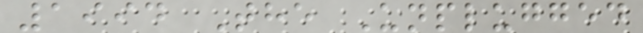1994 The Unplugged
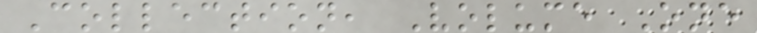Collection, Volume One
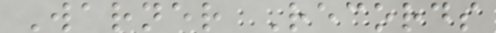Warner Records
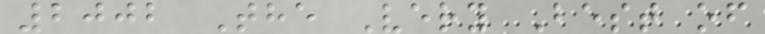2002 The Very Best of
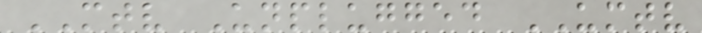MTV Unplugged UMTV
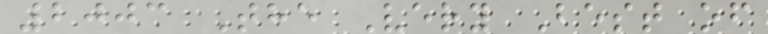2003 The Very Best of
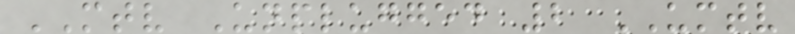MTV Unplugged 2 UMTV
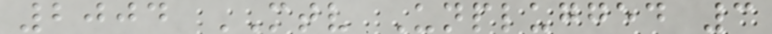2004 MTV Unplugged 3
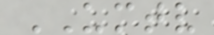UMTV
